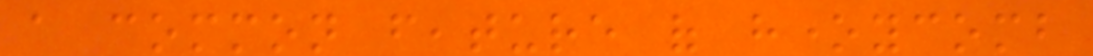a common feature of honeycomb
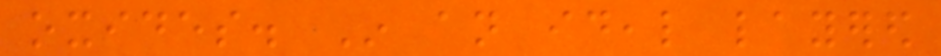oxides. In an ideal layered
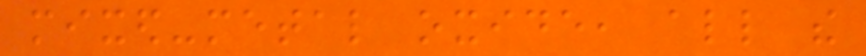mixed-metal oxide, all the
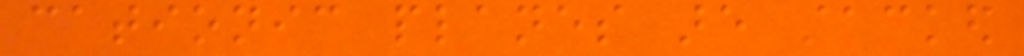cationic planes are stacked
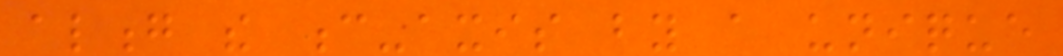along the c-axis by a unique
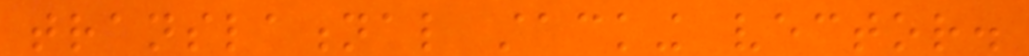translational stacking vector.
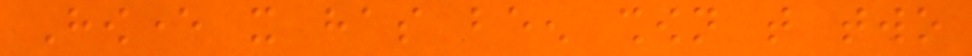However it has been shown that two
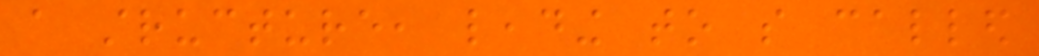a structure, leading to so called
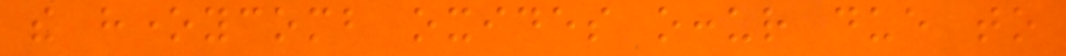the honeycomb oxides occur due to
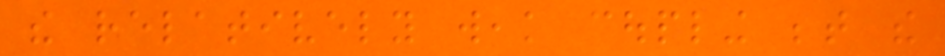the relatively weak coupling between the
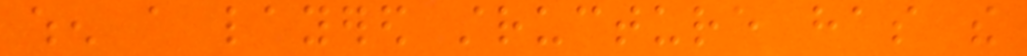when a layered structure has the
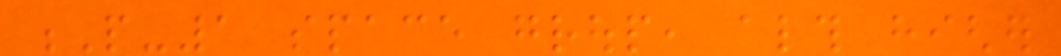P-1 space group, although higher
